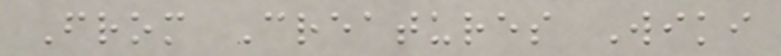From Creatures Wiki
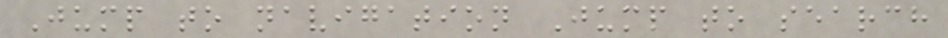Jump to navigation Jump to search
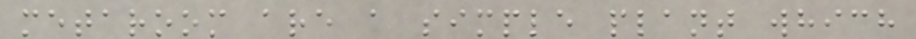metaroom are a simple plant which
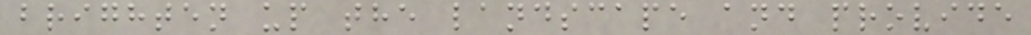brighten up the landscape and provide
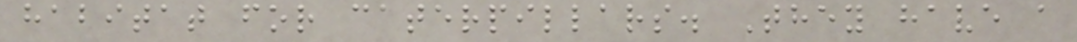habitat for caterpillars. They have a
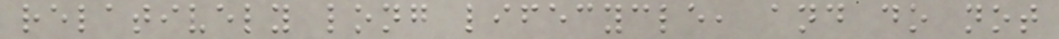relatively long lifecycle, and do not
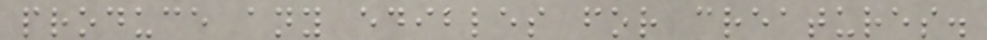produce any edibles for creatures.
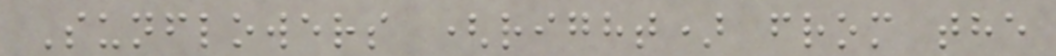Sunflowers (right) from the
